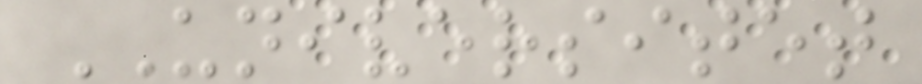UNIVERSITET
